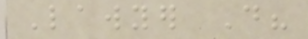Lawyer Do?
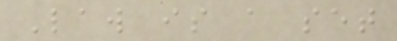Law is a set
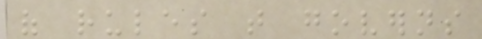of rules that governs
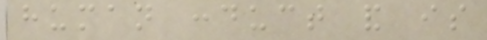human conduct and is
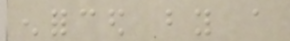enforced by a
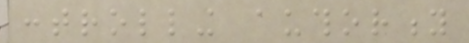controlling authority
